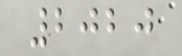2020
